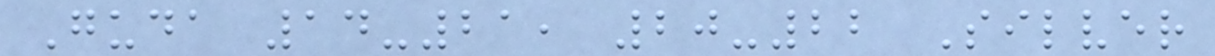Guda 14-21, 20-22 Silver
